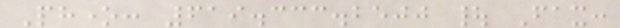Phone: 619.333.2500 | Fax:
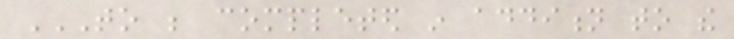TO BE COMPLETED IN ADDITION TO THE
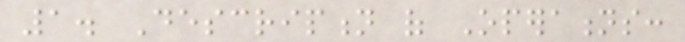1. Description of Operations:
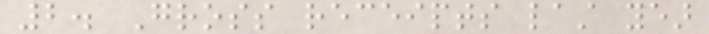2. Gross receipts last year
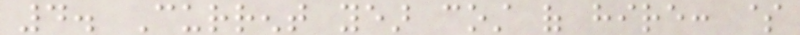4. Current year cost of hire: $
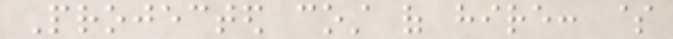Projected cost of hire: $
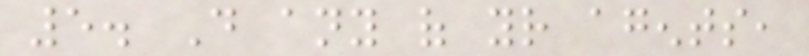5. Do any of your agents,
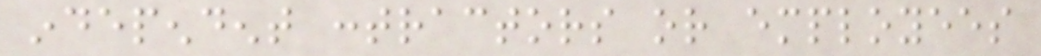independent contractors or employees
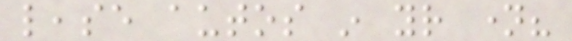lease autos in your name?
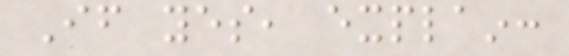If yes, explain:
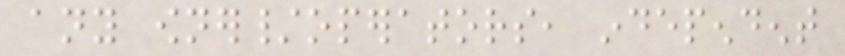any owner/operators, independent
